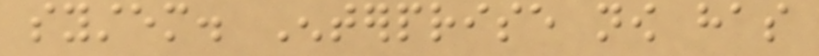system. Enterprise now has
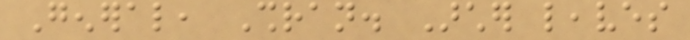General, Shran. Archer leaves
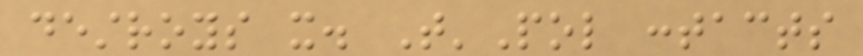destroys it. T'Pol contacts
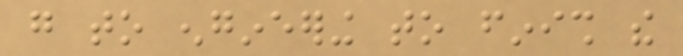go to engineering to finish the
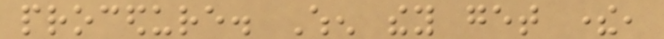procedure. When they get there,
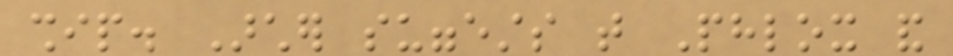ship. Archer suggests that Phlox and
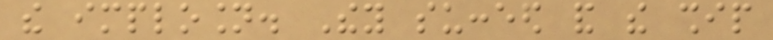the implosion. They succeed and the ship
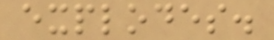explodes.
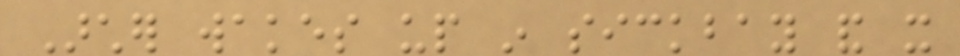Archer wakes up in sickbay and it
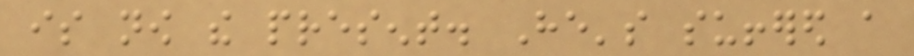is now the present. He's suffered a
